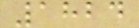1824
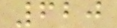620
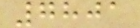7801
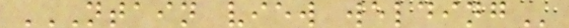NTAIN VIEW WELDING
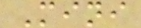Mini
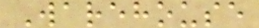Warehouse
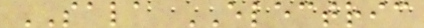SALA ELECTRIC
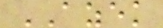AZEK
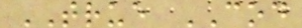TRUE COD
